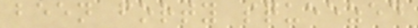been forty squeezed
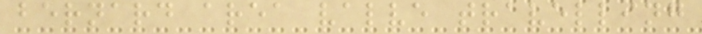bernard area valve travelling
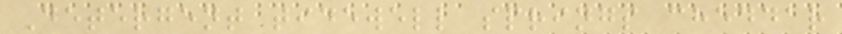Detergent tidewell springs cheddar
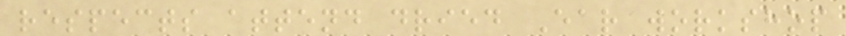respects attend dried Ear workshop
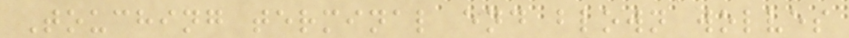Touching terminal end blown wolves
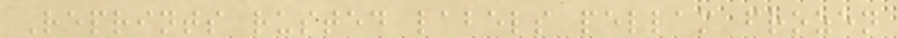Reprints rusted labels pellam frozen
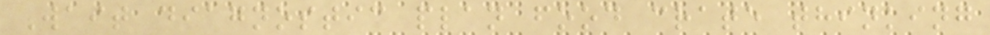Wait diagnostic plan food crate thinking
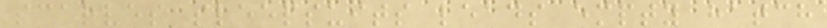scarves sleepsuits leads empty hatch
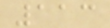113
